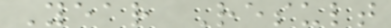Year Result
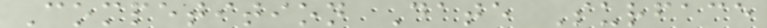Competition Date Surface
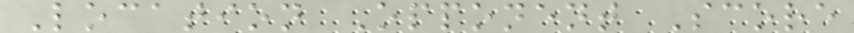Location Opponent Score
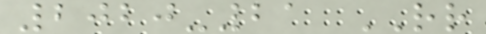2020-21 RR
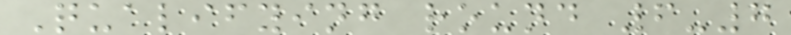Qualifying round 6-7
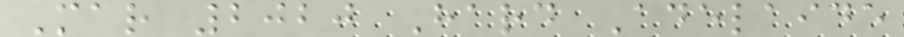Mar 2020 Hard Adelaide
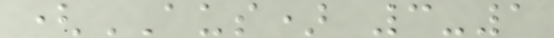(AUS) 3-1
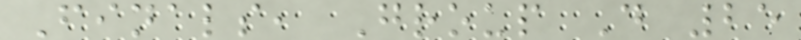Finals, Group D 25
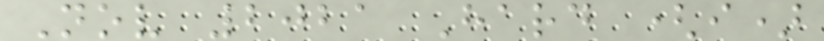Nov 2021 Hard (i)
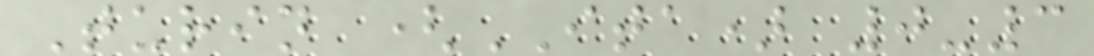Turin (ITA) 0-3
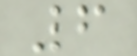6
